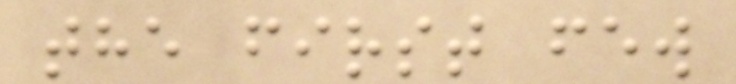the first few
